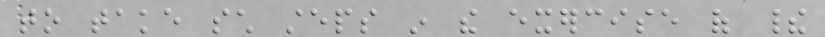to take such steps in the exercise of their
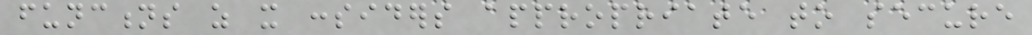functions as it considers appropriate to secure
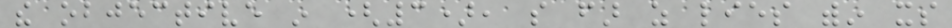the objective in (3), so far as lies within its
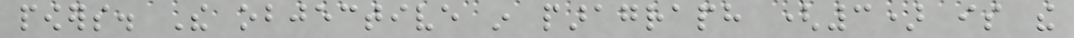powers. The objective in paragraph (3) is the
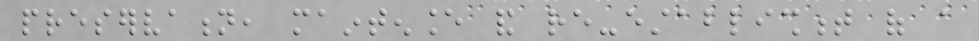preservation, maintenance and re-establishment of a
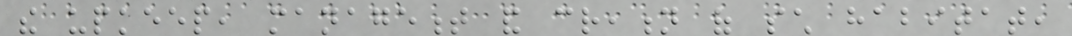the upkeep, management and creation of such habitat,
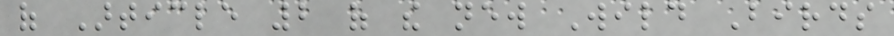of Article 2 of the new Wild Birds
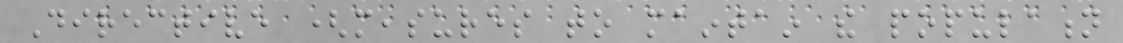Directive (measures to maintain the population
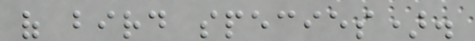of bird species).
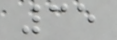35
